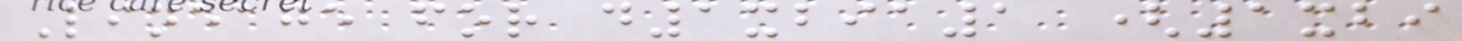Lineage for d1xbia1 (1xbi
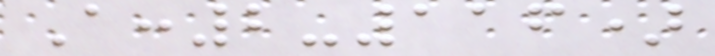A:2-116)
